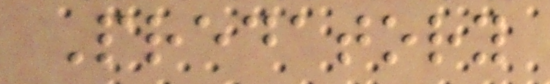Predatory
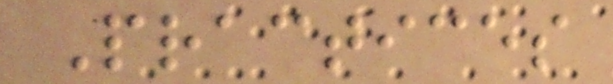Practices
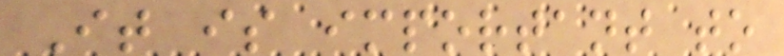It is important to
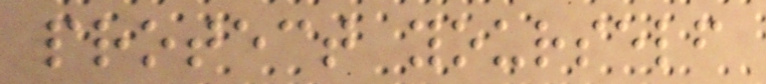protect yourself
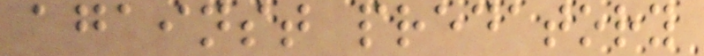against predatory
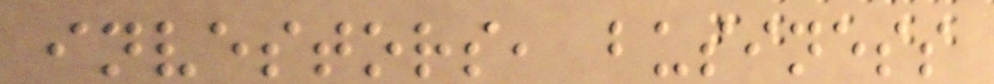investors, business
